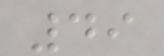49
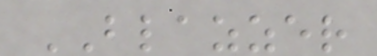BLAZZER
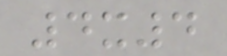4x4
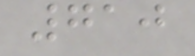710
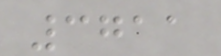3711
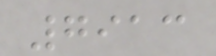7913
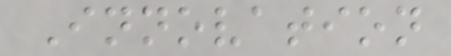Innovation
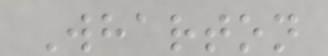Wharton
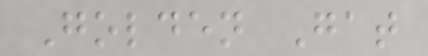Golden Gat
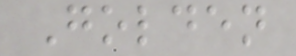Golden
